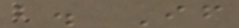b. If
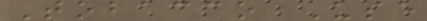Tobacco Use
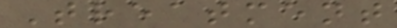Treatment
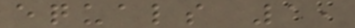equals 1,
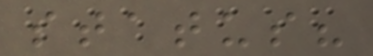status?
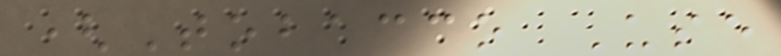(Tobacco Use
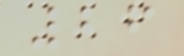26
